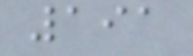191
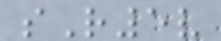sR5v
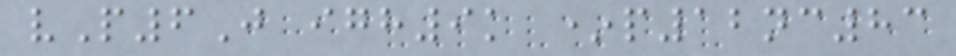vP6J igh9k *p12nc83
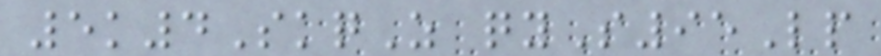5k4SkqZ qyS95Lp
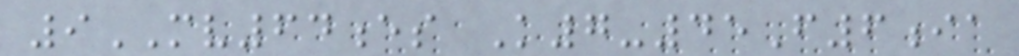9MV64es K7-45F6ia
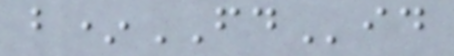b*FDid
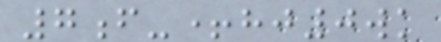7f-+hj0wk
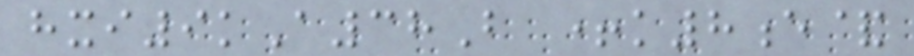hxi9kA38B +k8e&
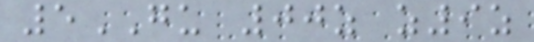5GU 00z z9z
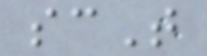scT
